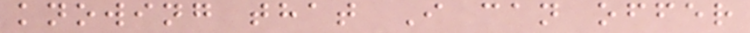knowing that I can offer
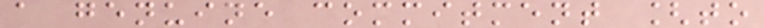a genuine commitment [to
